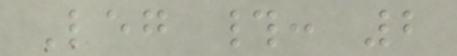Leg #: 2
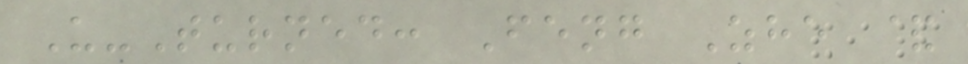U-Turned: Feng Zhe &
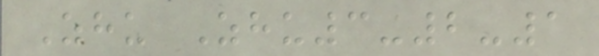Zhu Zhu3-2-1
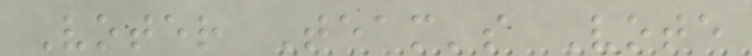Voter Team's Vote
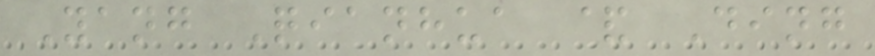Yang Qianhua & Ding
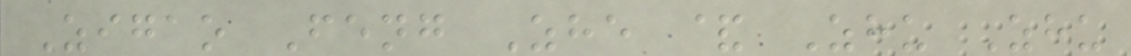Zigao Feng Zhe & Zhu Zhu
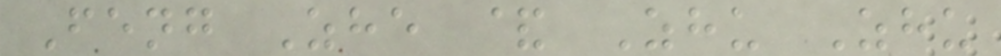Feng Zhe & Zhu Zhu
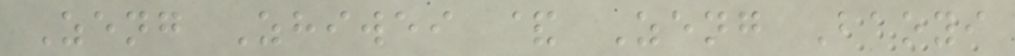Zeng Zhiwei & Zeng Baoyi
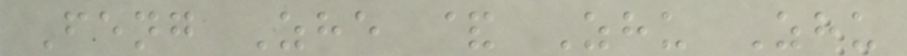Feng Zhe & Zhu Zhu
